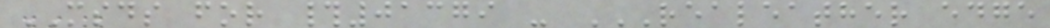MSDS for #01379 - REALEATHER EDGE
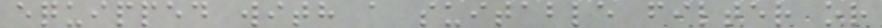equipped with a suitable filter or
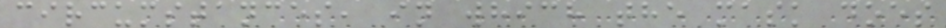circumstances, in which the mask does
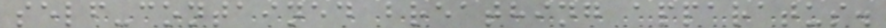self-contained breathing apparatus.
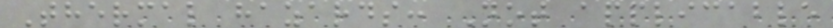Thermal hazards: Not applicable
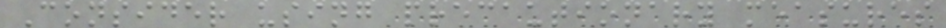Consider using precautionary measures
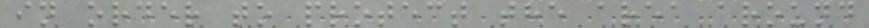in order to protect the area around
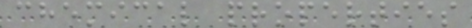chemical properties
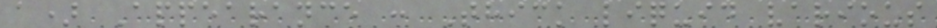a) Appearance : Thick liquid various
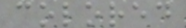colored
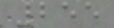255
